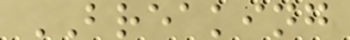BREAKING
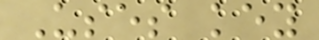Uses key
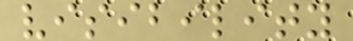visibility
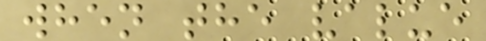when the value
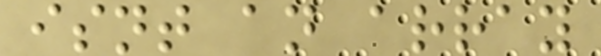isnt an array
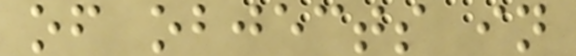of objects in
